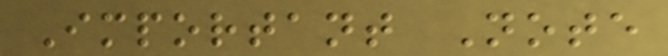Important Note
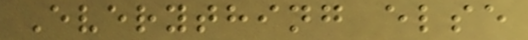Everything else
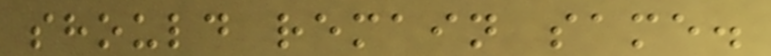should remain same.
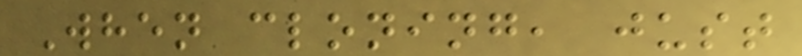When cloning, just
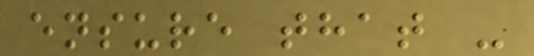ensure that -
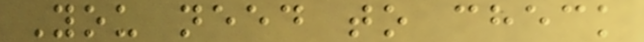You need to check
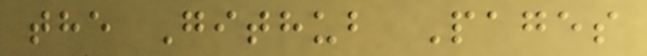the Github Pages
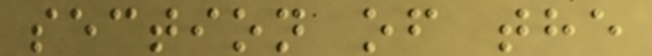section of the
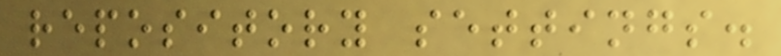repository settings.
